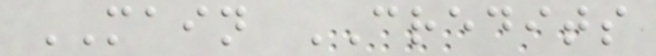MAIN CREDITS
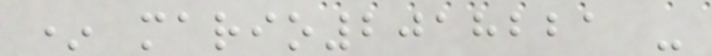* mario2018221 -
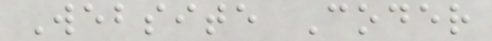Website Coder
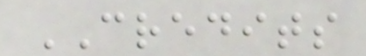CREDITS
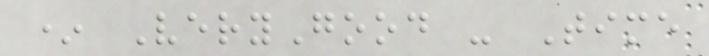* VeryGood - Time
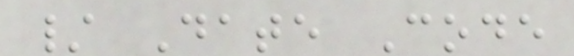/ Date Code
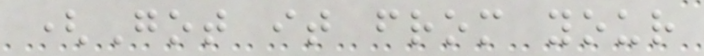(Got it from your
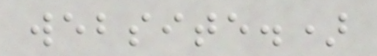website.)
